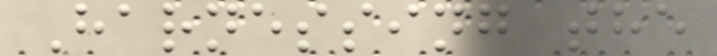Harnessing the
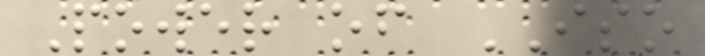Power of ISO
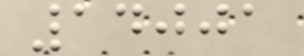14001
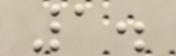1.
